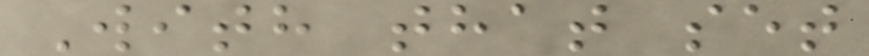With that set
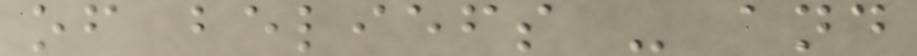of beliefs - and
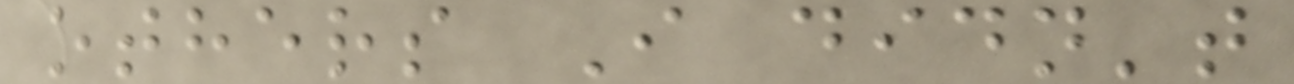others I didn't
